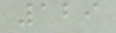129
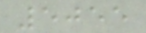5055
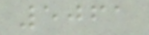5061
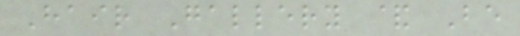Hair Gallery & Be
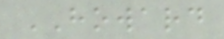HOWARD
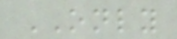ONLY
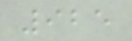925
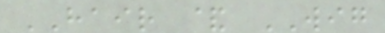HAIR & WIG
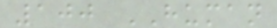100 HUMAN
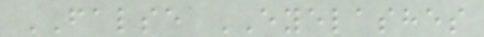FALSE EYELASHES
